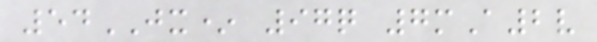54JX* 97q 7mA2v
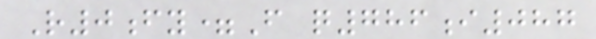R0fy=F q786i087
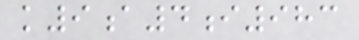k9a4i983
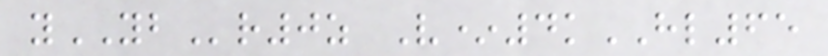yYBr0z V*4kHL65
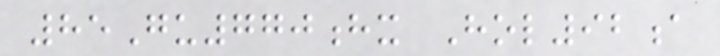85Gu770hx Hol92a
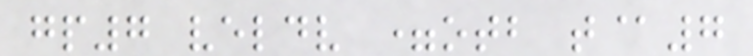gp7 veldv =otb t@7
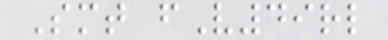Smt fV49rl
